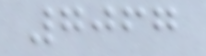7067
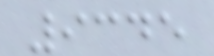9345
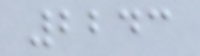2243
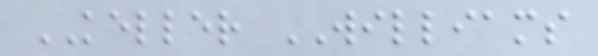KELLER WILLIAMS
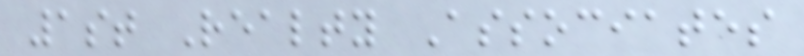1st Realty Associates
